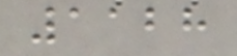1128
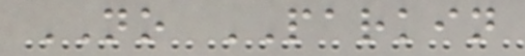NO PARKIN
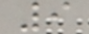9
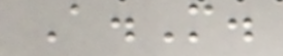A.M.
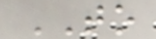TO
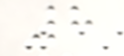8
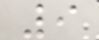9
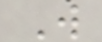W
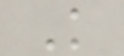K
